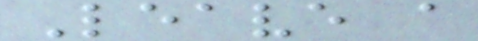Leave a
